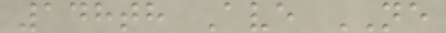148th Ave NE
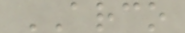ARCO
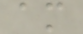am
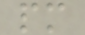pm
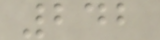242
